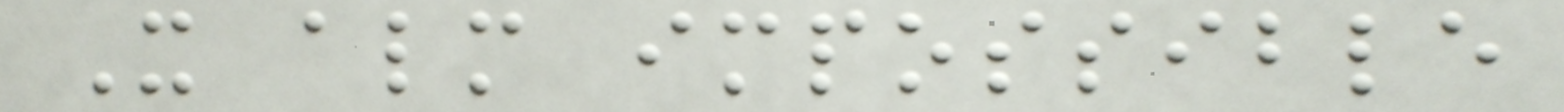It almost impossible
